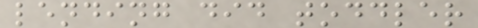lending did toddler
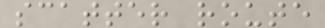scatter route
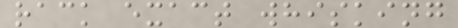rack exact whisking
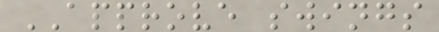APPROVE swings
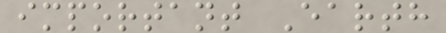important Earth
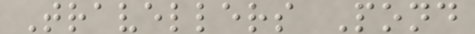Travellers Pond
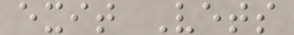exit Vets
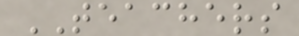TEACHERS
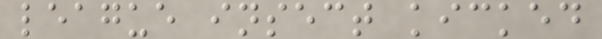league insect kicked
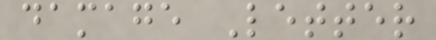damage Letter
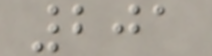201
